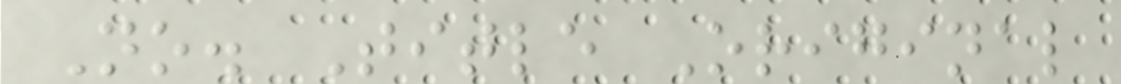No. Title Original
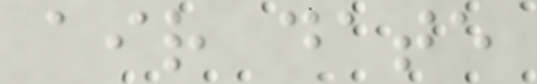air date
